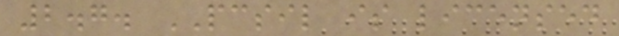2.7. PCSIL is licensed
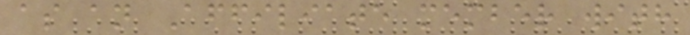as an Affiliate member with
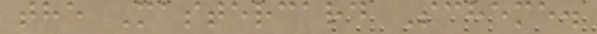the Mastercard Scheme.
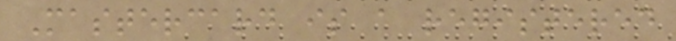Mastercard is a registered
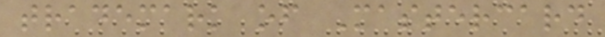trademark of Mastercard
